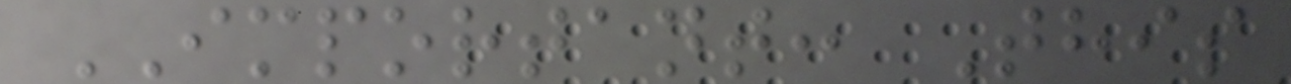IMPORTANT: This
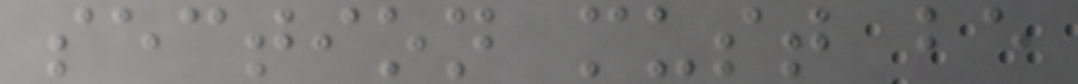section must be
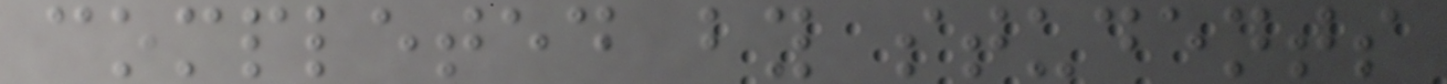completed by students
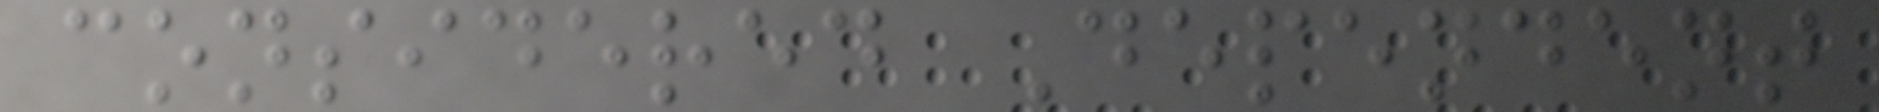considered Dependent
